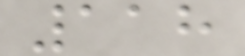118
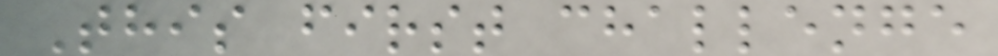This first challenge
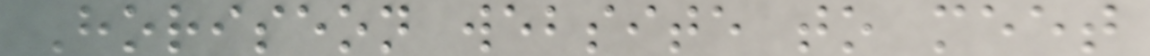Horiseon website to meet
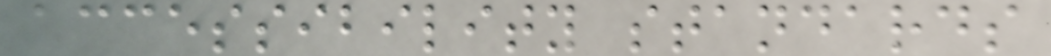accessibility standards
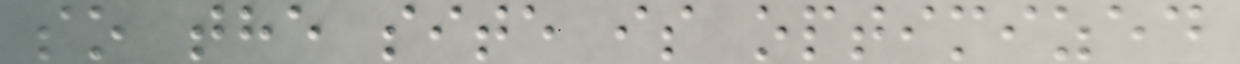so the site is optimized
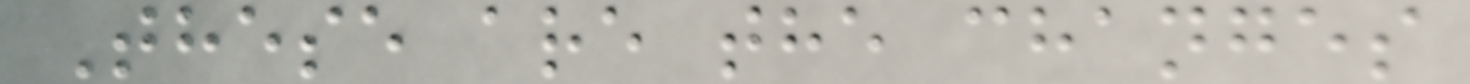These are the changes
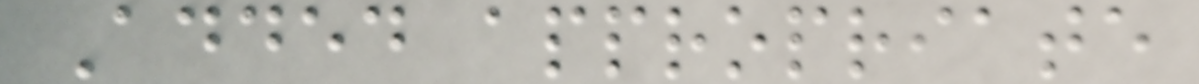Added appropriate
